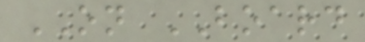ON BOARD
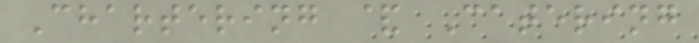Chartering & Catering
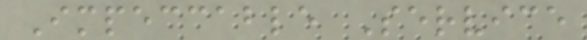Impeccable Service
